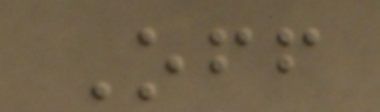Off
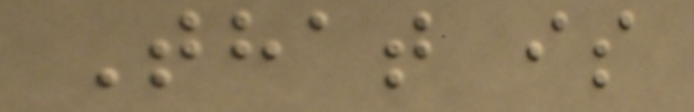That is
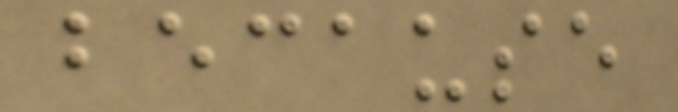because
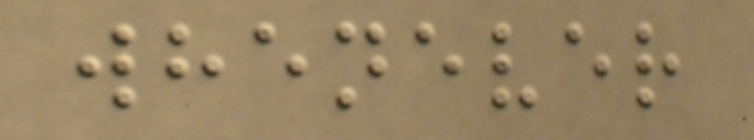whenever
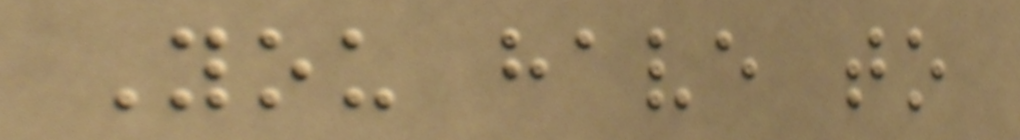You have to
